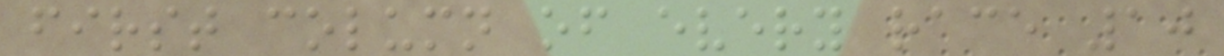first column of every race 10
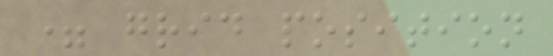= grid position
